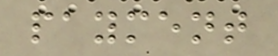payment
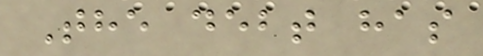The debt has
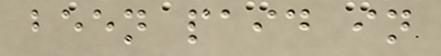been paid in
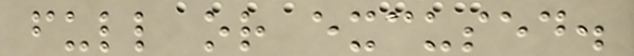full or excused.
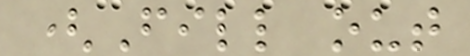(Fill out
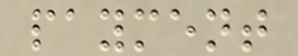payment
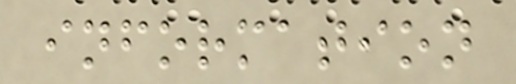information
